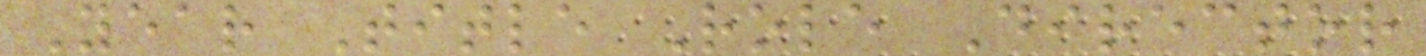Year Title Role Director
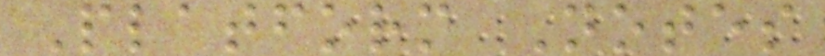Platform Notes
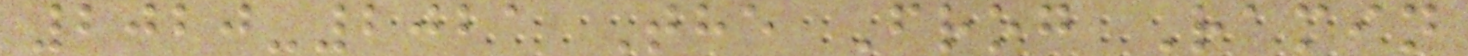2020-2021 The Frog Ramin
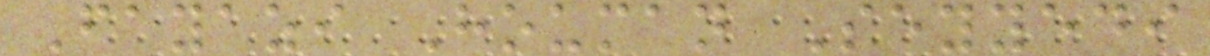Fayazi Houman Seyyedi
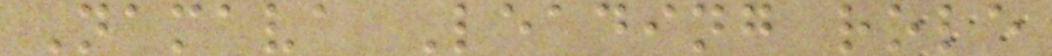Namava Leading role
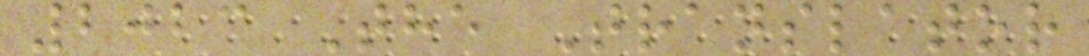2023 The Translator
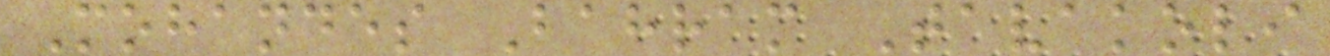Mohandes Bahram Tavakoli
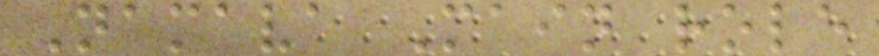Namava Main role
